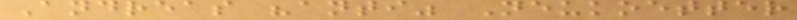Andreas "anti" Neukoetter
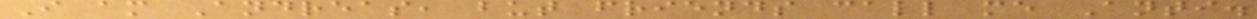I am Andreas, but friends call me Anti.
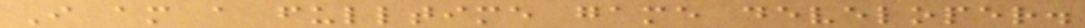I am a fulltime game developer.
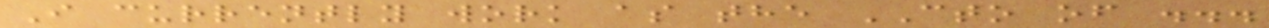I currently work as the CTO of ...
